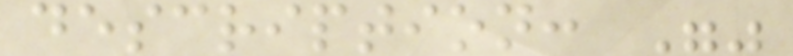description: ""
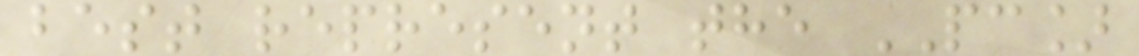best represent the PC]
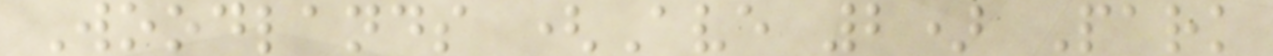Woodlands (Ave 2) Park
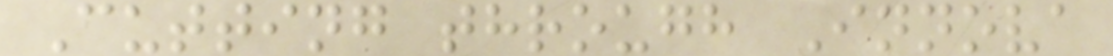Cutting through Innova
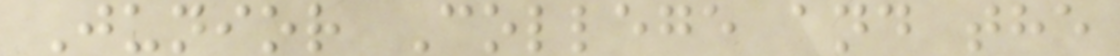Junior College and the
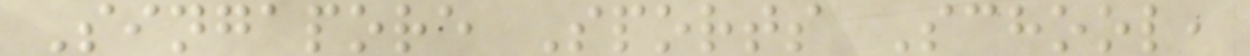Singapore Sports School,
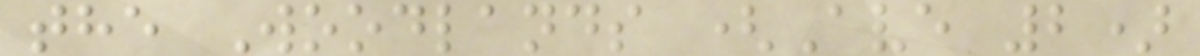the Woodlands (Ave 2)
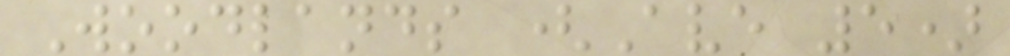Woodlands (Ave 5)
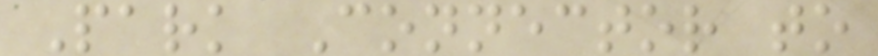Park Connector to
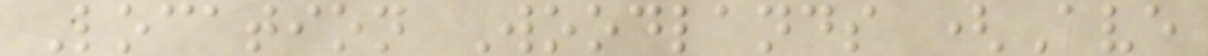Location Woodlands (Ave
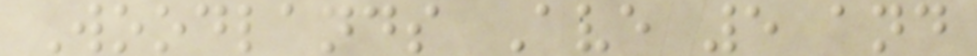Woodlands Ave 5 and
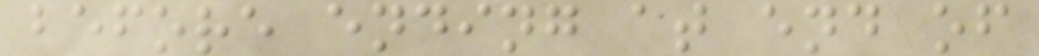before ending at end of
